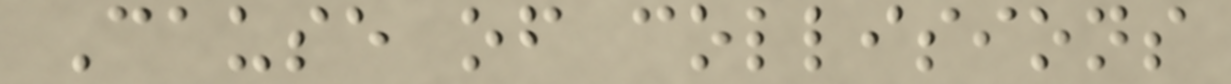Cause of collisions
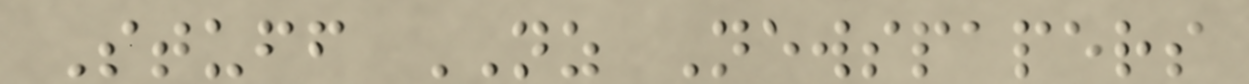Stuff NZ Newspapers
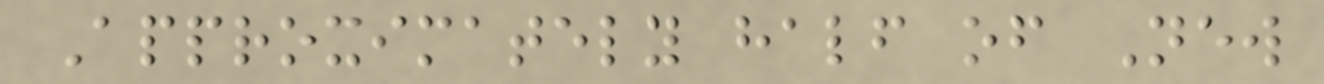Approximately half of New
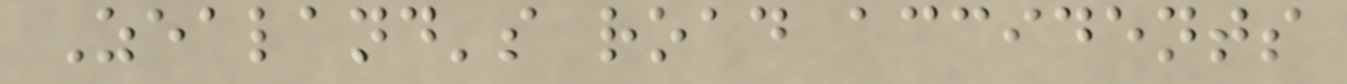Zealand's road accidents
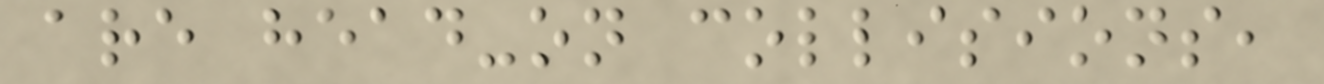are head-on collisions,
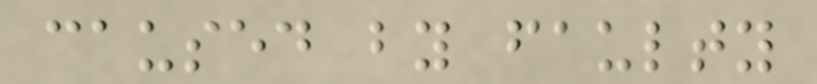caused by faulty
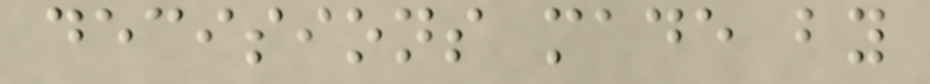decisions made by
